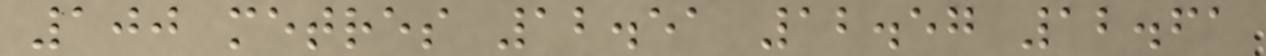100 metres 12.51 12.57 12.61
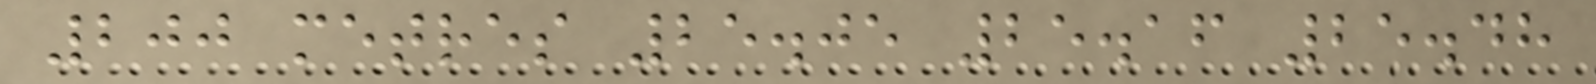200 metres 25.05 25.16 25.48
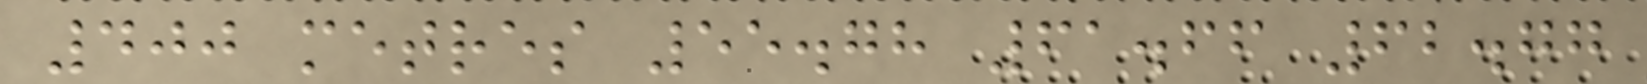400 metres 55.78 61.66 62.77
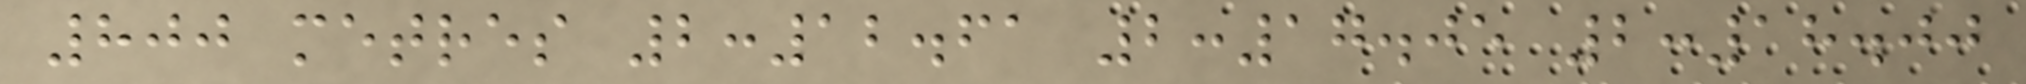800 metres 2:12.61 2:17.05 2:18.00
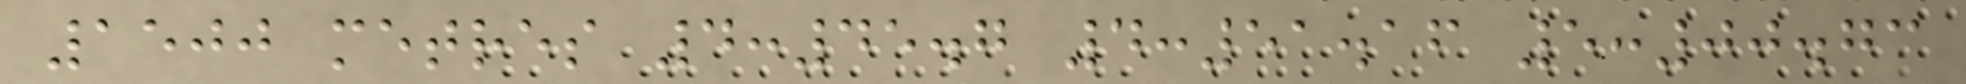1500 metres 4:45.7 4:51.16 5:00.73
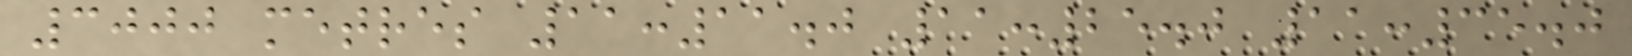3000 metres 11:11.0 11:25.0 11:35.0
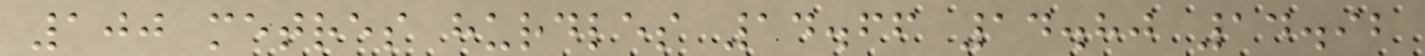100 metres hurdles 14.66 14.80 14.92
